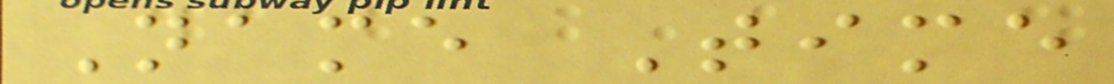Name Time
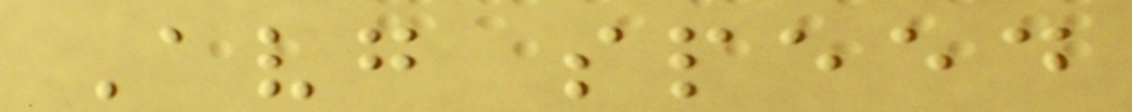Avg speed
